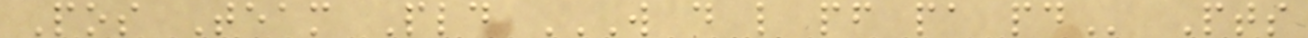Pos Team Pld W D L PF PA PD Pts
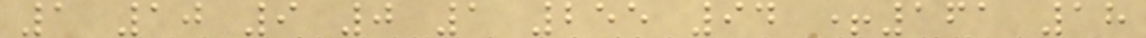1 10 9 0 1 255 94 +161 18
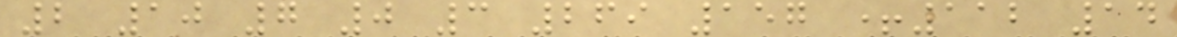2 10 7 0 3 269 157 +112 14
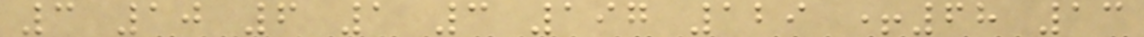3 10 6 1 3 197 129 +68 13
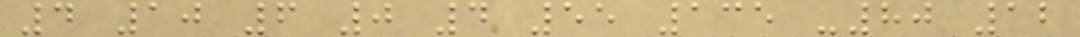4 10 6 0 4 55 135 -80 12
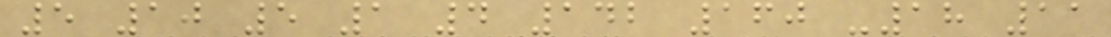5 10 5 1 4 142 160 -18 11
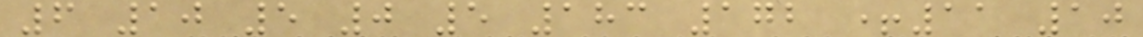6 10 5 0 5 183 172 +11 10
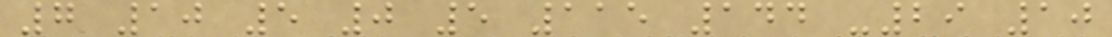7 10 5 0 5 115 144 -29 10
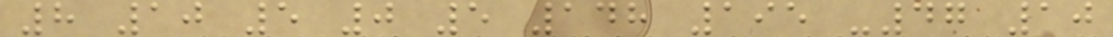8 10 5 0 5 148 195 -47 10
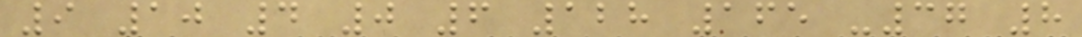9 10 4 0 6 128 165 -37 8
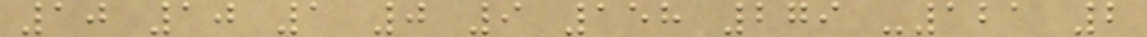10 10 1 0 9 158 279 -121 2
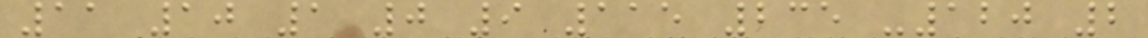11 10 1 0 9 115 235 -120 2
